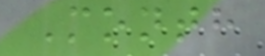Month
